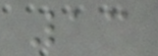13
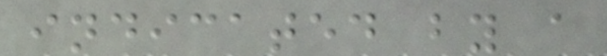indicated by a
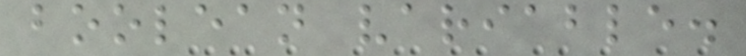boolean variable.
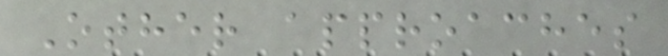Other approaches
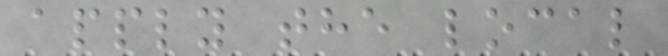apply the local
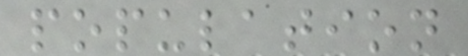population
